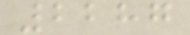2287
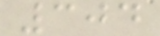304
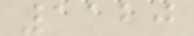1120
